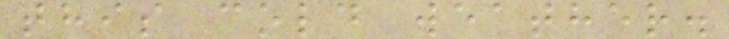this cold weather.
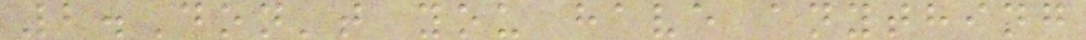2.Don't you have anything
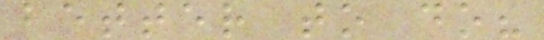better to do?
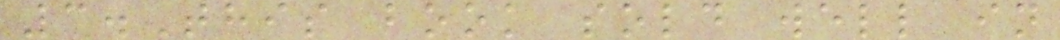3.This book sold well in
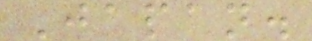Japan.
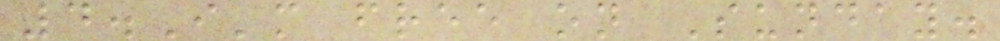4.I'm free on Sunday.
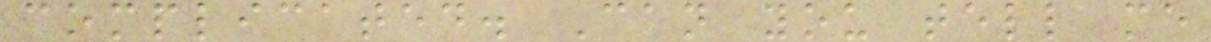complicated. Can you tell me
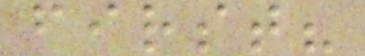first?
